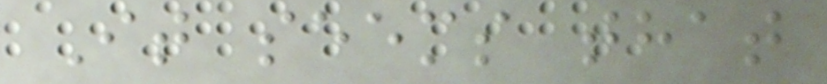It seems that
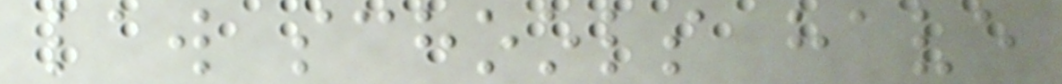law schools have
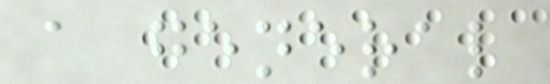a general
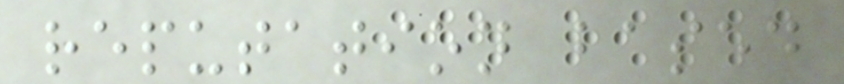reputation based
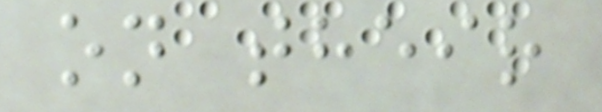on their
